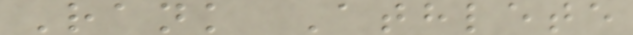Rank Athlete
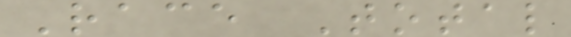Race Total
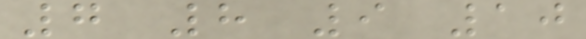7 8 9 10
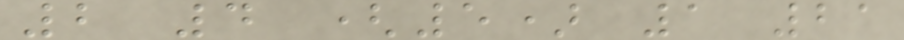2 4 (5) 1 21
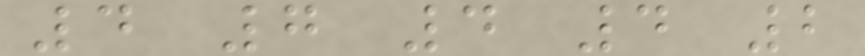4 7 4 4 2
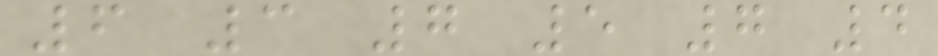6 3 7 5 7 4
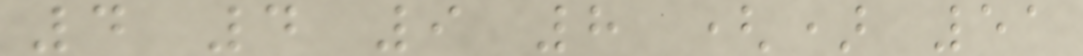4 4 9 8 () 51
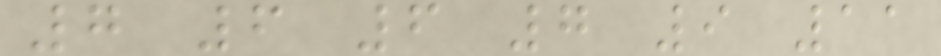7 6 6 7 9 11
